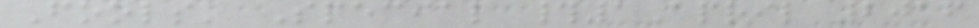Fools' Special #1April 2016
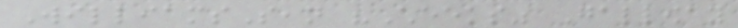WilliamsSean "Cheeks" Galloway
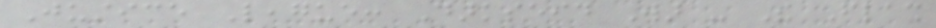Justice League: Darkseid War - The Flash
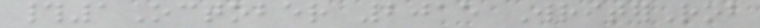#1October 2015 WriterRob
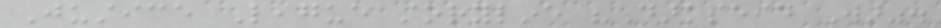Justice League storyline "Darkseid War".
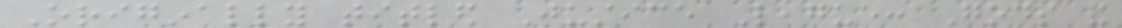Originally titled Justice League: Gods and
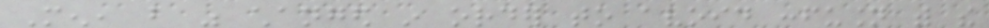Men, but was changed in order to avoid confusion with the
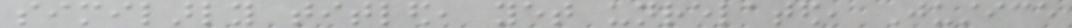similarly titled, yet unrelated, Justice
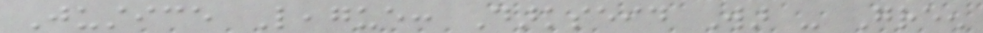Justice League: Darkseid War - Green
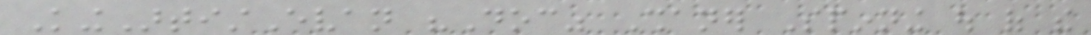KingArtistEvan "Doc" Shaner Spinning out of the
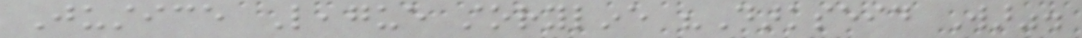Justice League storyline "Darkseid War".
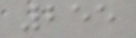255
